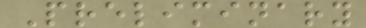Preliminary
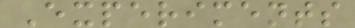Experiments
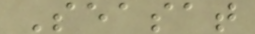Seasat
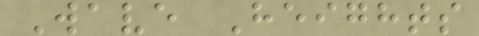Wave Heights
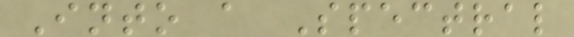Into a Spectral
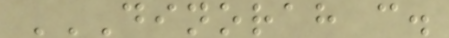DINORAH C.
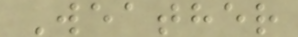Weather
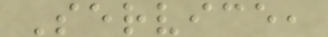Service,
